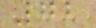72
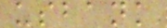usbank
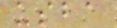usba
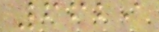6629
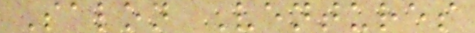Salon Ventures
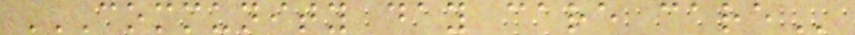COMMUNITY DAY CARE CARE
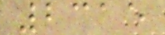2315
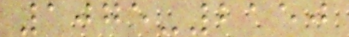1075-2150
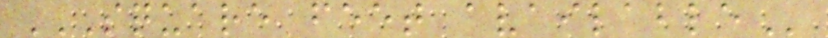SQUARE FEET AVAILABLE
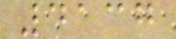4137
